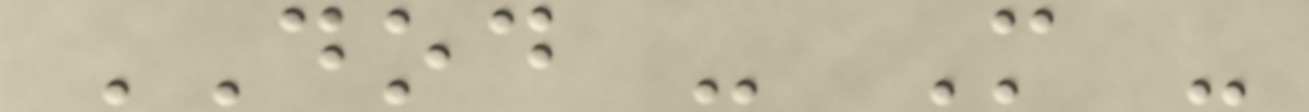DOD - M -
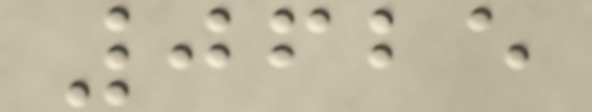0625
